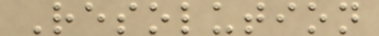Resolution
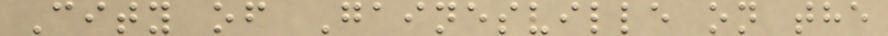City of Gainesville on the
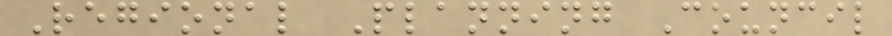Regional Planning Council
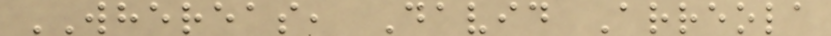WHEREAS, David Arreola
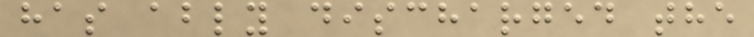has ably discharged the
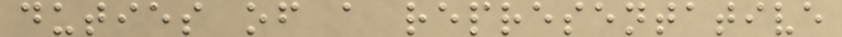duties of a representative
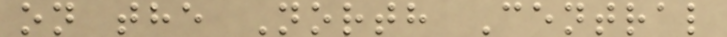on the North Central
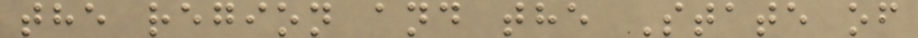the region and the State of
